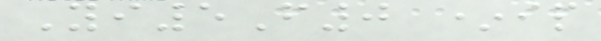Yi5F0 *ip
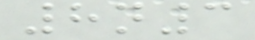8n3
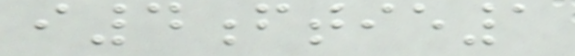i4ftie1
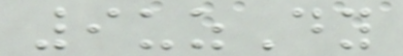9uzDy
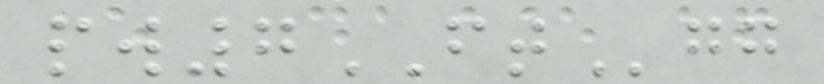pw7FTgg
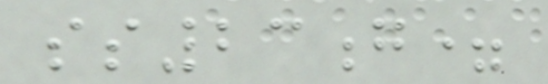ss23g=
